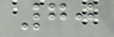70
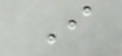I
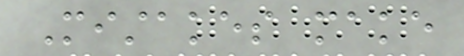Mistakes make
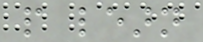people learn
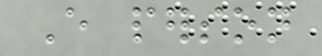Every person
